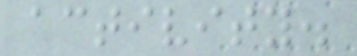activity.
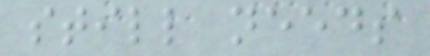still needs
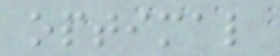optimal
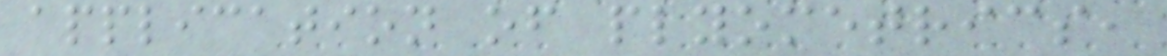application of plyometrics,
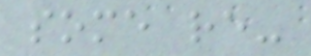some re-
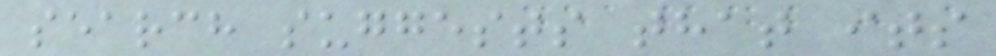search suggests that its
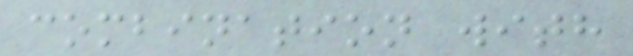combination with
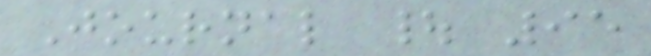Journal | 95
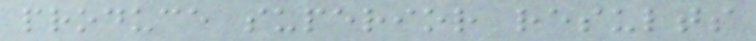produce superior results
